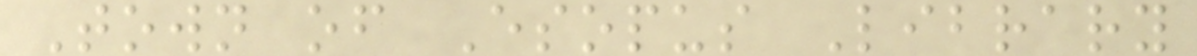Town of Esopus Library
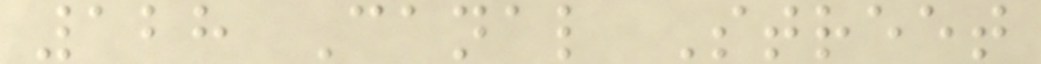128 Canal Street
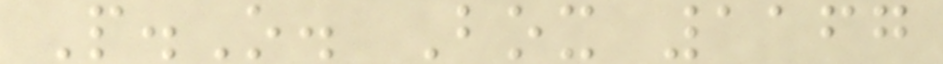P.O. Box 1167
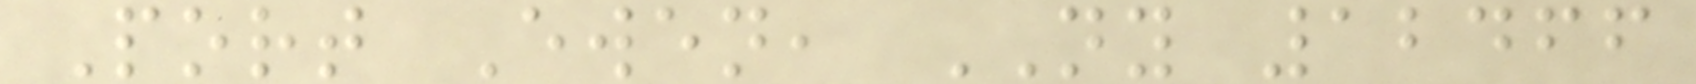Port Ewen, NY 12466
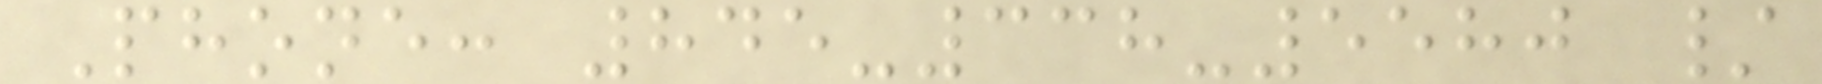Phone: 845-338-5580 /
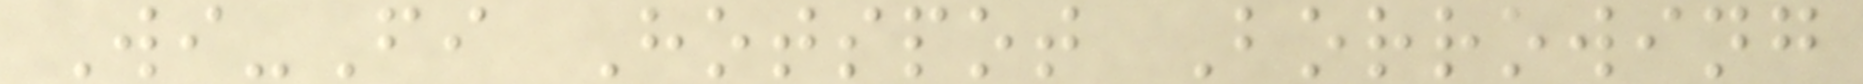Wi-Fi Hotspot Borrowing
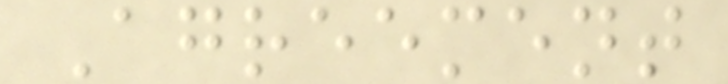Agreement
